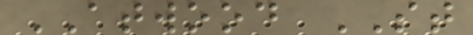ATWOOD ST
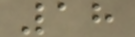18
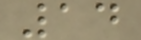14
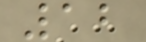12
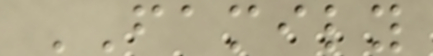FAMILY
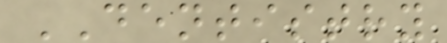DENTISTRY
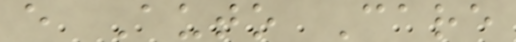e Auto Care
